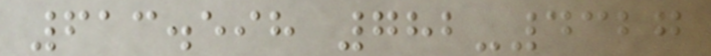613.598 782-4327
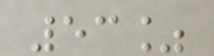53%
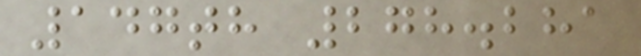147th 278.281
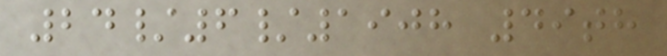24/6/1908 49th
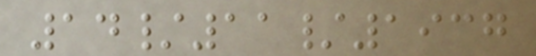14/11/1937
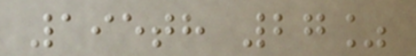195th 27%
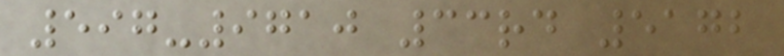597-9710 33rd 5172
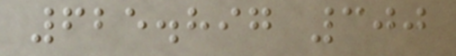625.897 300
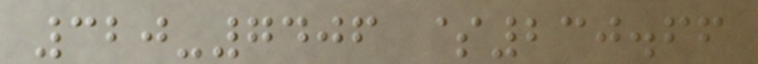320-7406 $230.66
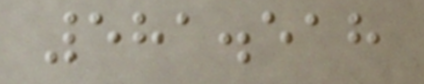581.518
